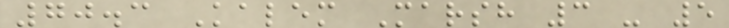70.3 Kalem Marsh 3 - 5
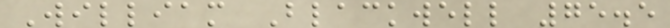William Blackwell 75.5
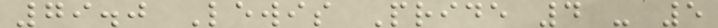79.0 Lewis Pride 4 - 5
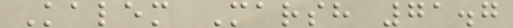Kalem Marsh 71.7
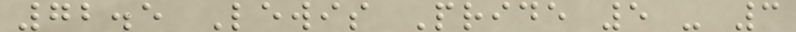72.5 Lewis Pride 5 - 3
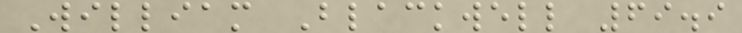William Blackwell 69.9
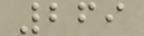269
